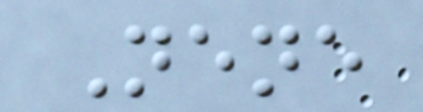Nene
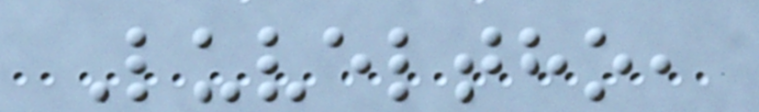Luveltho,
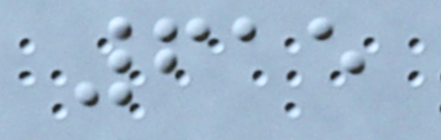615
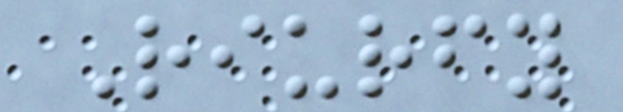Riurfy
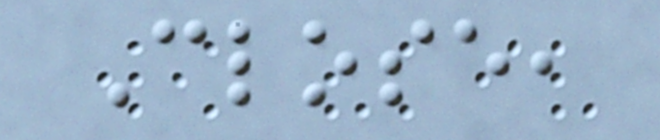Close,
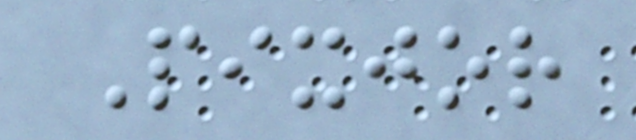Pixjor
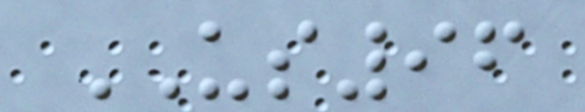US96
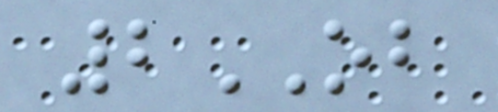2OB
